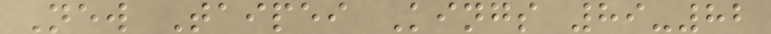New Taipei Kings 89-82
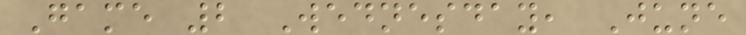Game 2 Wednesday, June
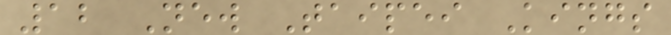12 New Taipei Kings
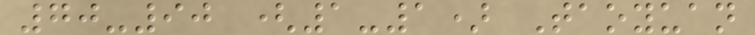70-90 (1-1) Taoyuan
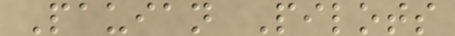Pauian Pilots
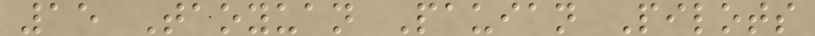15 Taoyuan Pauian Pilots
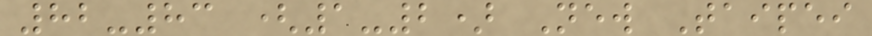82-83 (1-2) New Taipei
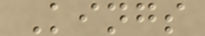Kings
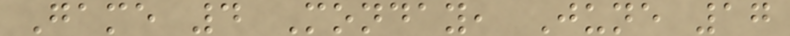Game 4 Monday, June 17
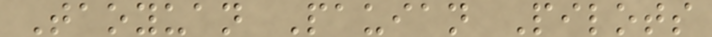Taoyuan Pauian Pilots
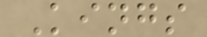Kings
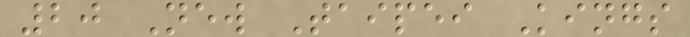20 New Taipei Kings
